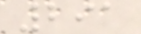291
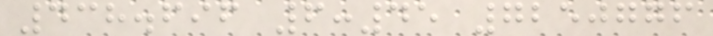438.696 6:45 7250776
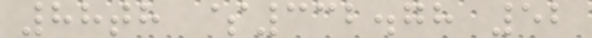88th $332.78 52
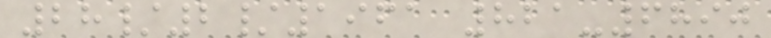28/2/1961 821-6890
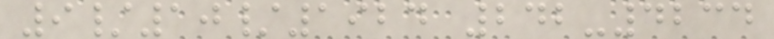9/10/1924 242-4234
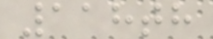118th
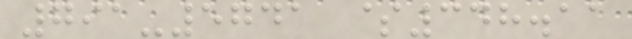791-5741 $348.11
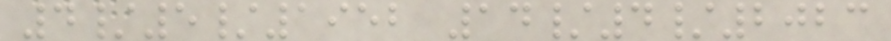4/5/1952 14/4/2023
